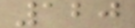120
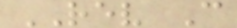REV C
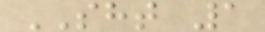SHT 1
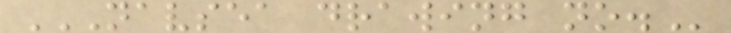NAVSEA DRAWING NO.
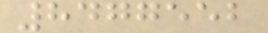8477552
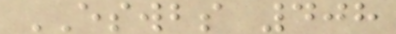ESWBS 408
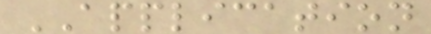APPLICATION
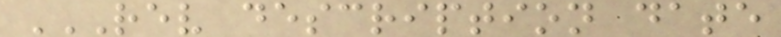REV DESCRIPTION DATE
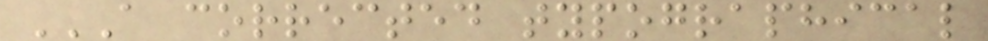A CORRECTED TYPOGRAPHICAL
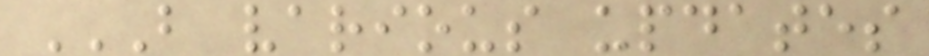B VARIOUS UPDATES
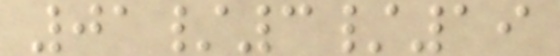01/3/19
